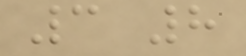3 8
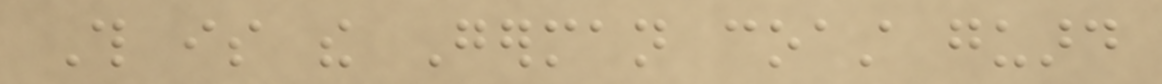This is the German coast guard
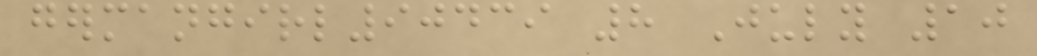germangirl90439 8 July 10
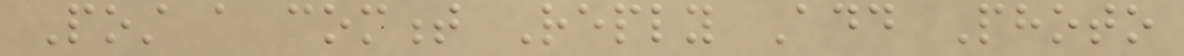Post a comment Reply Add Photo
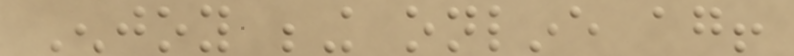Enjoy being online again!
